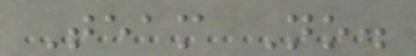Team No.
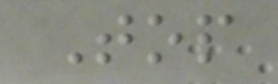Top
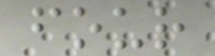four
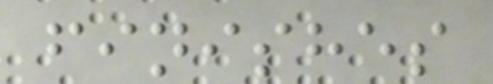finishes
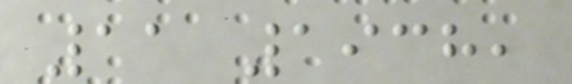11 1938,
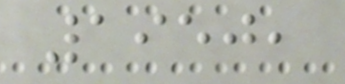1950,
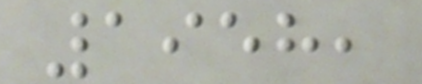1958,
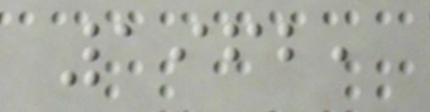1962,
